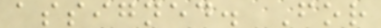assigned. For
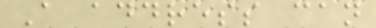A address can
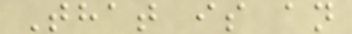That is an
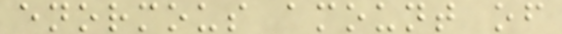enormous amount of
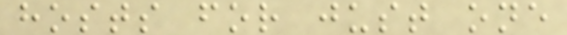hosts for just one
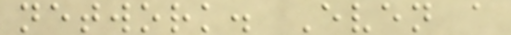network. Even a
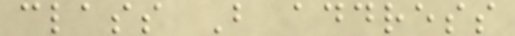class B address
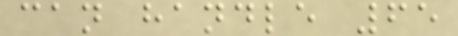can handle 65
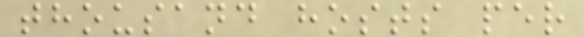thousand hosts per
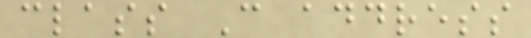class C address
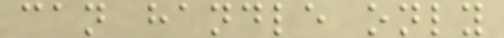can handle only
